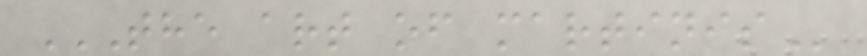THE ART OF MARTINIS
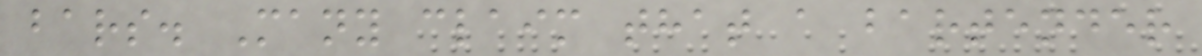bars. Many claim that a bartender
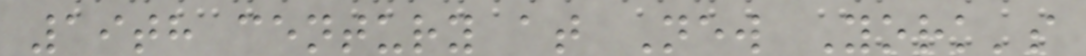19th century at New York's
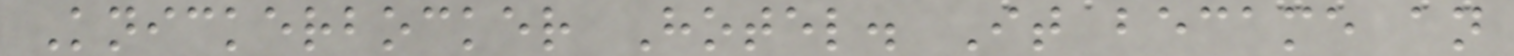Knickerbocker Hotel. It became an
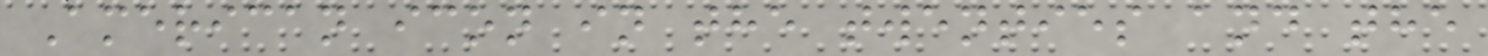American icon in the twenties and the
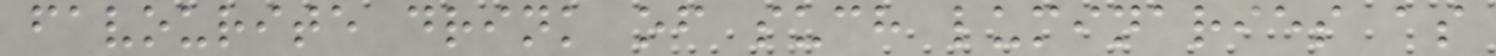favourite drink of such luminaries as
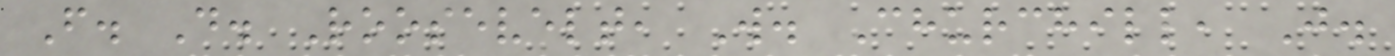F. D. Roosevelt, W. Churchill, J.
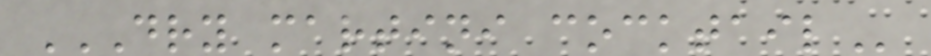DRY MARTINI COCKTAIL
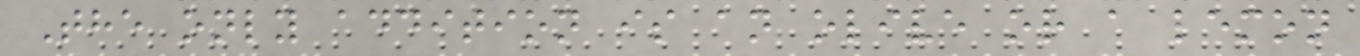The only addition is an olive or a lemon
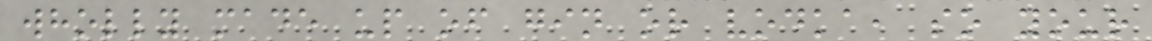wholly made up of gin or vodka, so your
